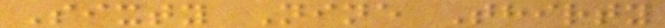Sixty Nine Thirty
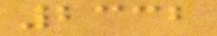2332
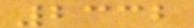2332
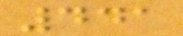441
